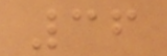36
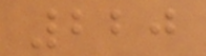220
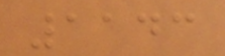1143
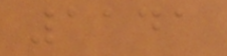1141
